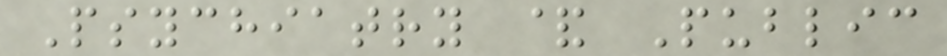Psychiatry & Public
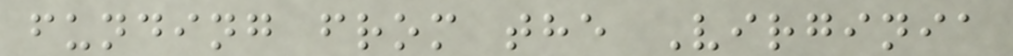funding from the Virginia
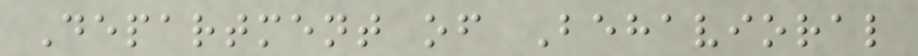Department of Behavioral
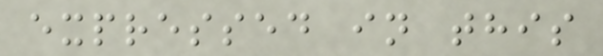expressed in this
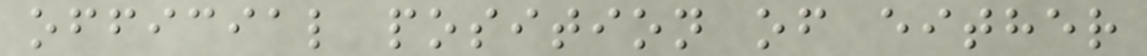official position of either
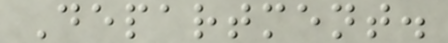Department.
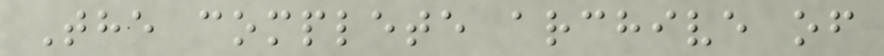The complete archive of
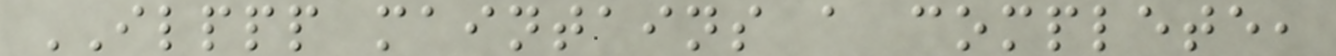ILPPP maintains a complete,
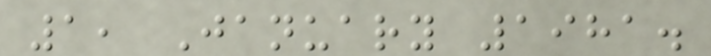1, January 1981.
